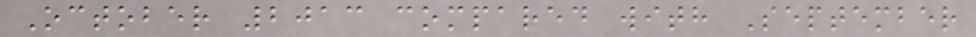October 2013 compared with September
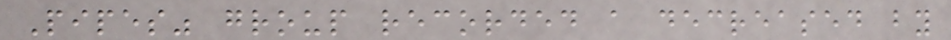Pipes" group recorded a decreased by
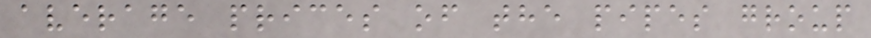average prices of the pipes group
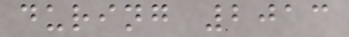during 2013
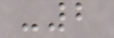-2
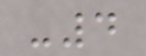-4
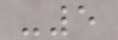-5
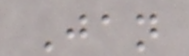Jan
